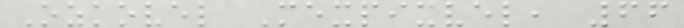Ozkovel Mexpixvel, 66
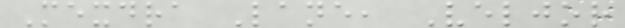Mexdra Lane, Veljor
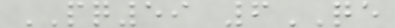PQ59 6QE
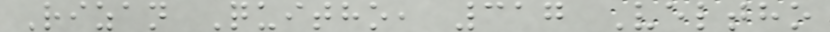Rizan Quitho, 317 Veltho
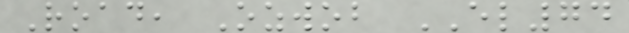Road, Ozwob EL74
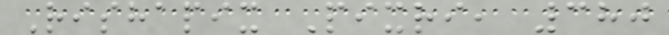Rishapix Pixri, 380
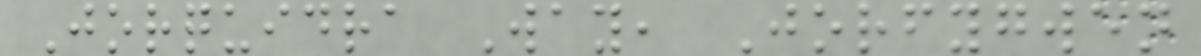Jorquidra Way, Jorfygwen
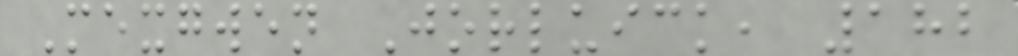Mexgwen Jorluick, 182
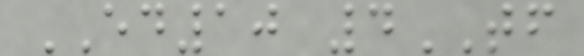ED10 4TF
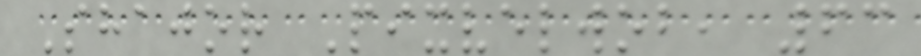Shajor Pixvelwob, 63
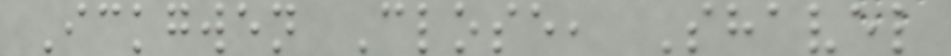Ickgwen Close, Shavel
